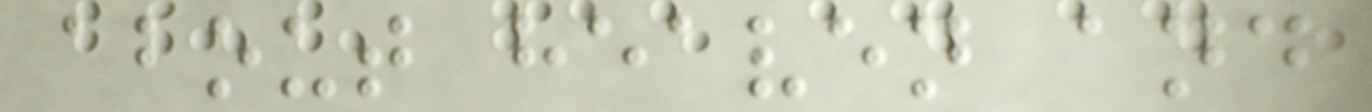about heaven and
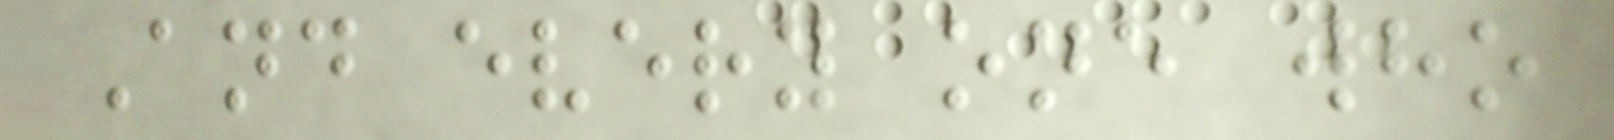And every one who
